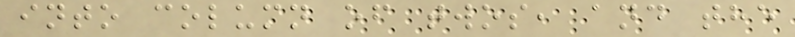into column of twos, and the
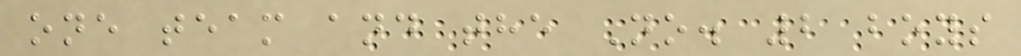one team and the No. 2 boys
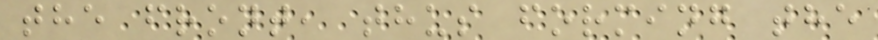the front, thus forming the
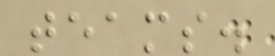teams.
